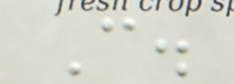C.
